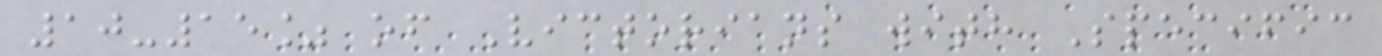10-15% of Victorians with Specific
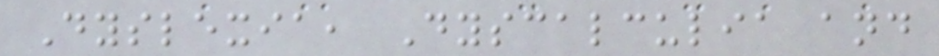Dyslexia, Dyscalculia and
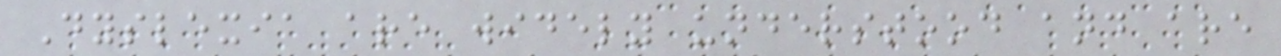Dyslexia are widely understood and are
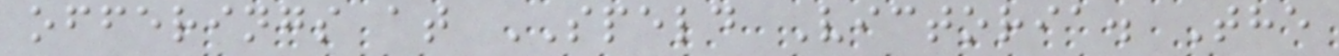offerings at SPELD Victoria. The
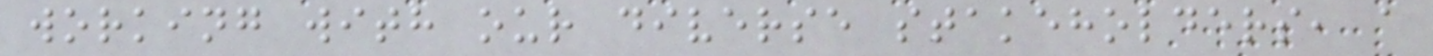working with our diverse stakeholders, a
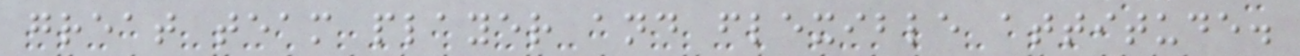great team player and flexible attitude.
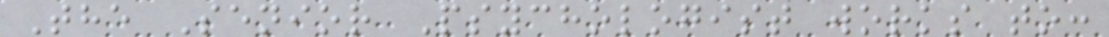The Senior Psychologist works to:
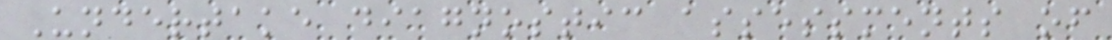Undertake diagnostic assessments of
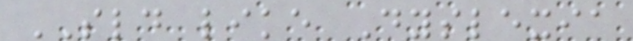SLD like Dyslexia
